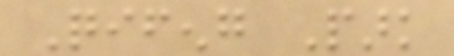Qifeng Park
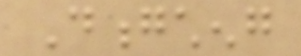Dongcheng
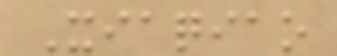Xiaqiao
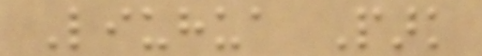Liuhua Park
